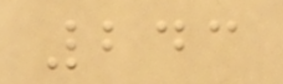243
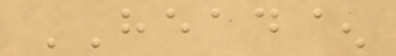HEAD^
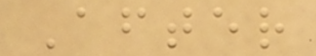After
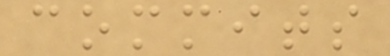commits
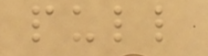pull
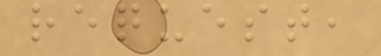request,
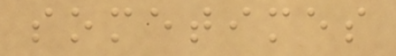sometimes
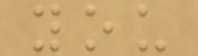you
